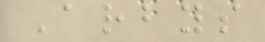Arbys
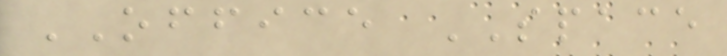OFFICE SPACE
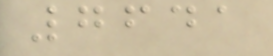7641
